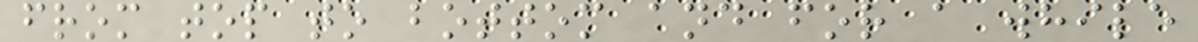from top to bottom and for a while
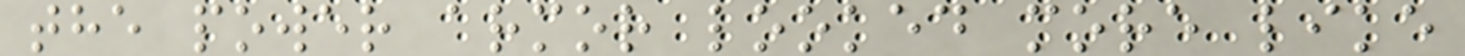the power armor looked more like
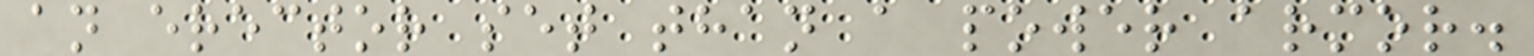an erector set than a power armor.
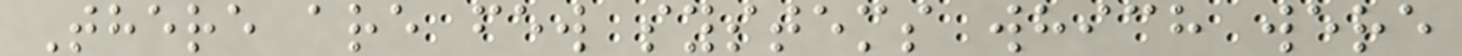There are few systems which were
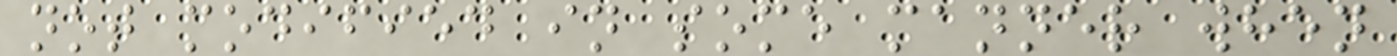not modified in some manner when
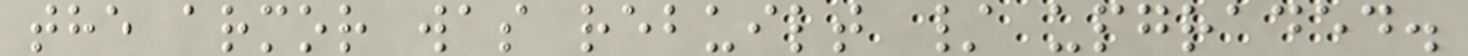the armor was rebuilt / upgraded.
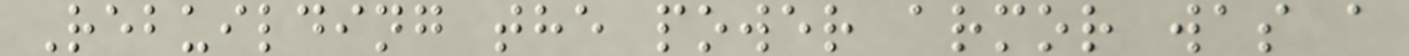Rebuilding the power armor was a
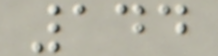144
